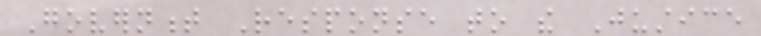Government Response to the Justice
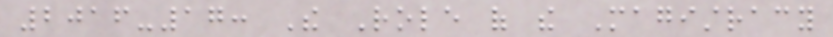2016-17: The Role of the Magistracy
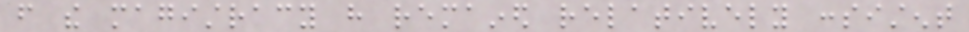from the magistracy have remained relatively consistent
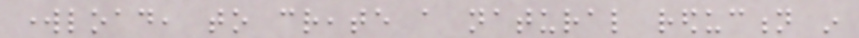workload, to create a natural reduction in
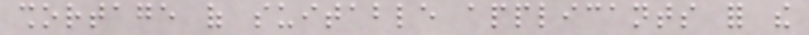shortage of suitable applicants for the
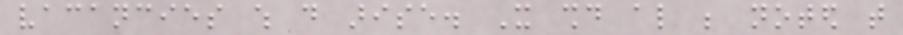vacancies which do arise. It should also be noted that
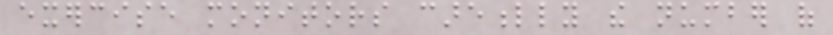exercise monitors carefully the number of
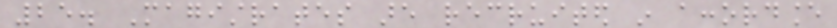25. Magistrates are recruited in accordance
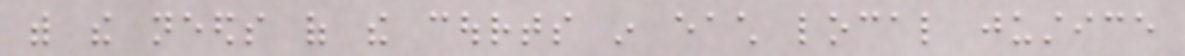with the needs of the courts in each local justice
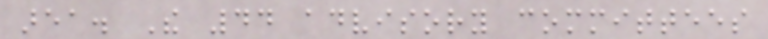area. The 44 advisory committees
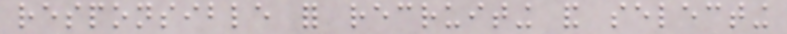responsible for recruiting and selecting
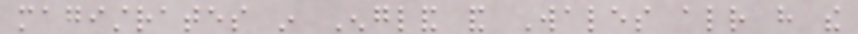magistrates in England and Wales already have the
